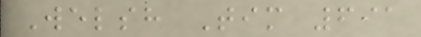Welsh Tim 691
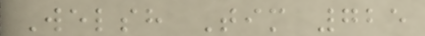Welsh Tim 725
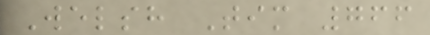Welsh Tim 766
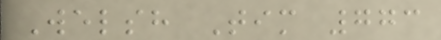Welsh Tim 773
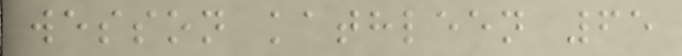wesson kathleen 65
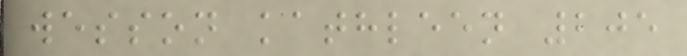wesson kathleen 205
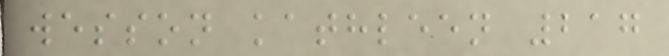wesson kathleen 217
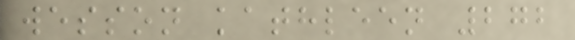wesson kathleen 272
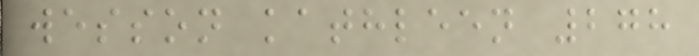wesson kathleen 278
